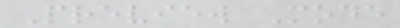Preview Mode
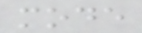mode
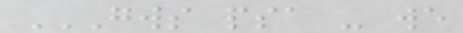GWS PSA - WE
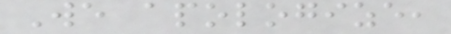We apologize,
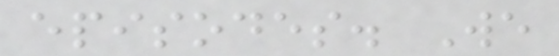episodes. We
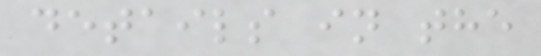details in the
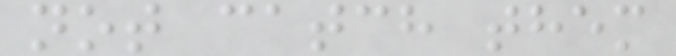not catch them
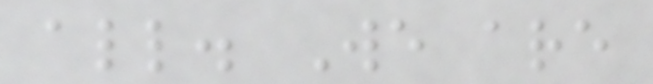all. We are
